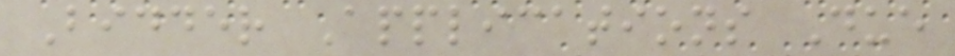Bidder Applications Due
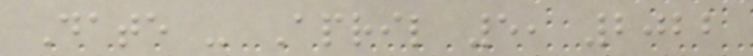Date - April 5, 2022
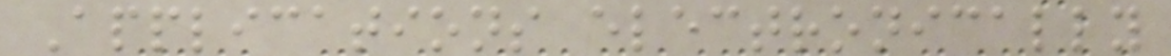Applications electronically
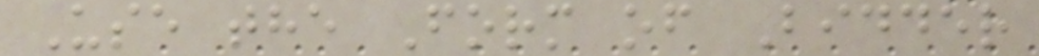Use the Form of Bidder
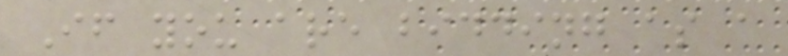If you are bidding as a
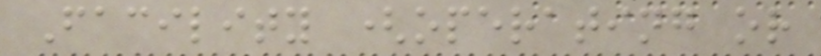Facility (operating or
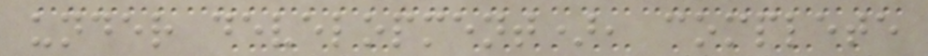under development), complete
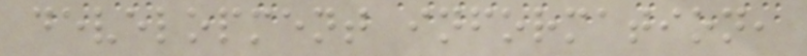development information,
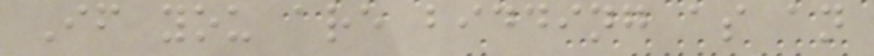If you are bidding as an
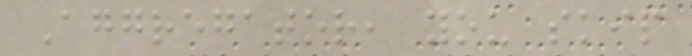Aggregator, you skip
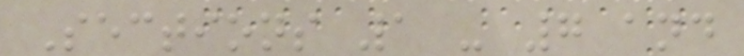Sections 1 - 7 and
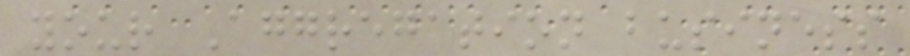your Aggregation business
